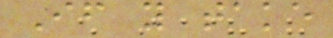If you take
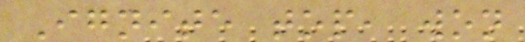Ignite top, won
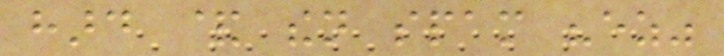hard & then spam "ez"
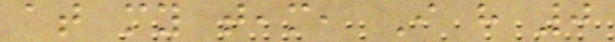at my team, I have 0
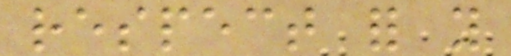respect for you
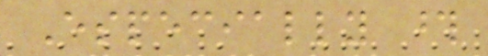Especially those
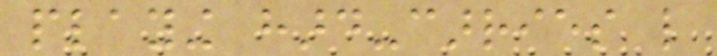playing hard-carries like
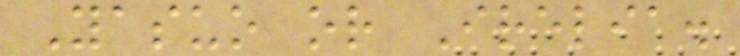Yasuo or Irelia.
